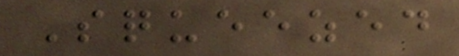Squeezed
